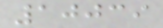10039
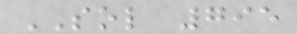SOL 795
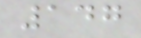147
